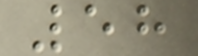58
